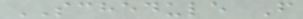SCHEDULE F
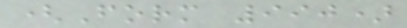(Form 990)
